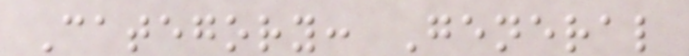Category: General
